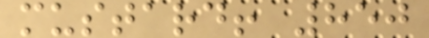mustard! 850
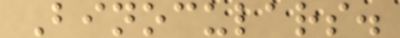Binoculars.
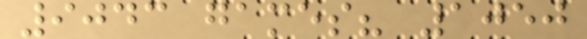9043 games? 1050
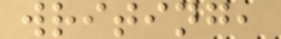writing,
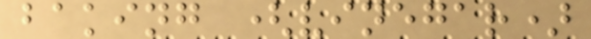baking (vinegar)
